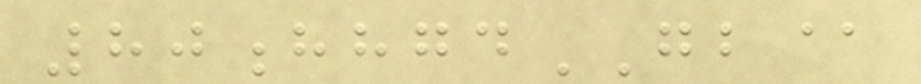80hhgdGB@
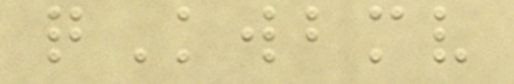qKwbmv
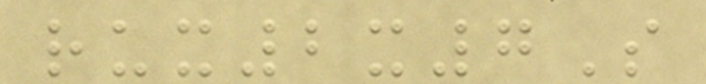rux2x7S
